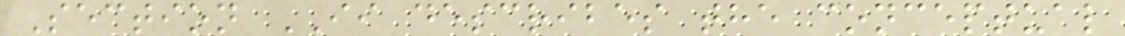Section II describes the conceptual
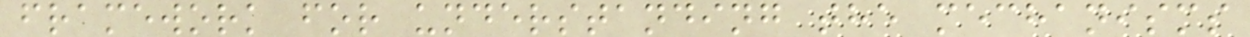framework for understanding the mechanisms
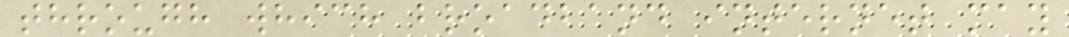through which broadband internet may
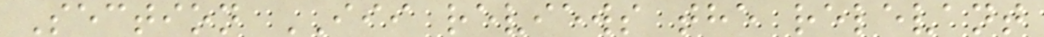Section III reviews the relevant
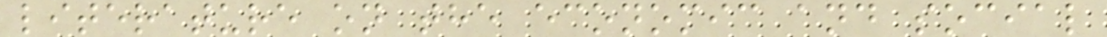literature on the economic and social
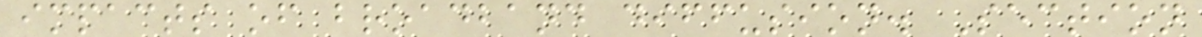impacts of broadband diffusion. Section
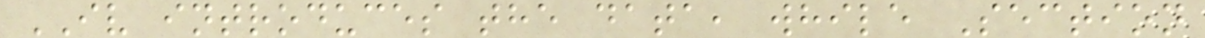IV introduces the data, while Section
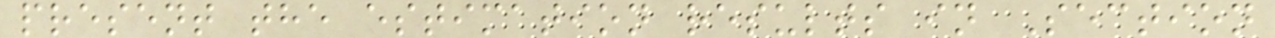present the estimation results in Section
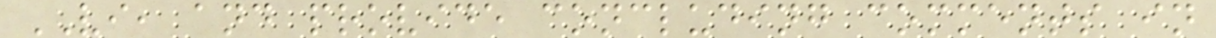VI, and provide concluding comments in
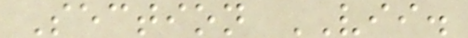Section VII.
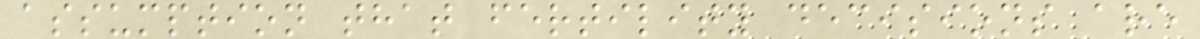assumption that fertility decisions are
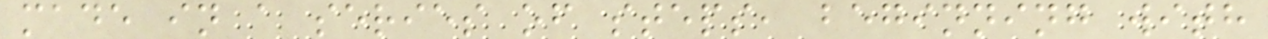made in a series of steps, beginning with
